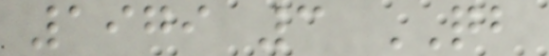1979 3 QB
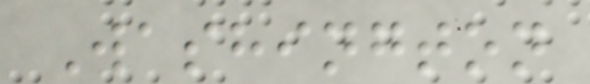Washington
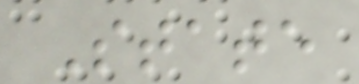State
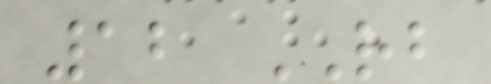12 RB
